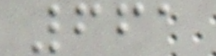661
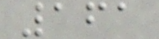161
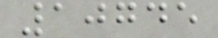10745
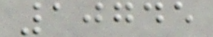10745
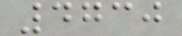4730
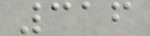316
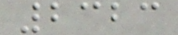2323
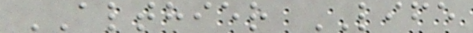ALTHIER LIFE
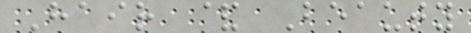Hair & Beauty
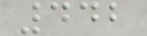442
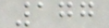177
